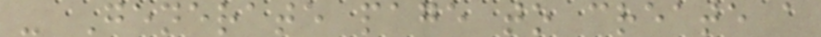- Generate page to create a
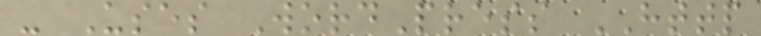- Uses WordPress HTTP
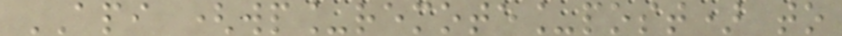API (wp_remote_post) to
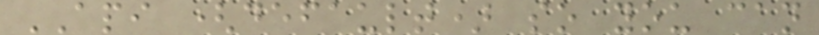API (default) so you can
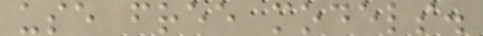use free models.
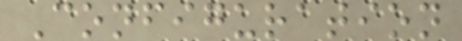Configuration
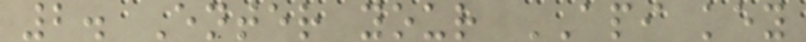2. Enter your API key
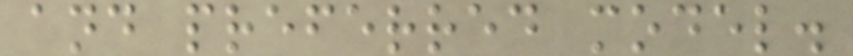and preferred model.
